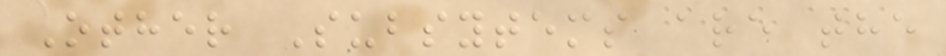Other Subsytems are the
